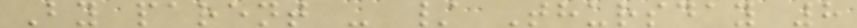By parent - / Thursday 8
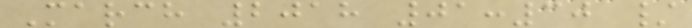March 2018 01:30 /
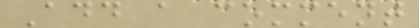Add a comment
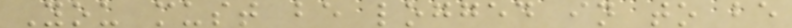You must be logged in to be
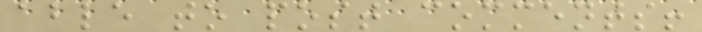able to post comments!
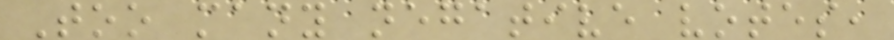Too many negative votes,
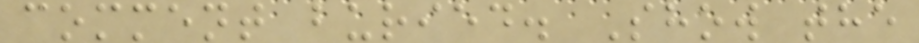comment buried. Show the
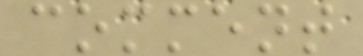comment
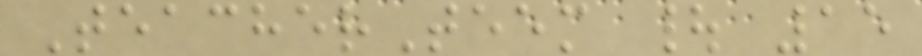TeacherTeem | 15
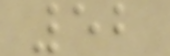52
